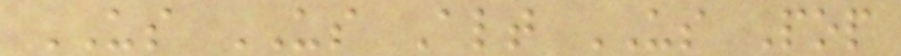US US Alt US Pop
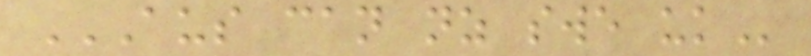AUS CAN NZ SWE UK
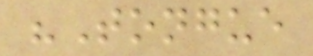"Tongue
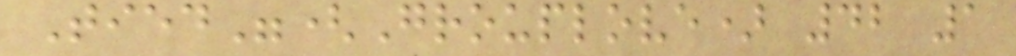Tied"(Grouplove) 42 1
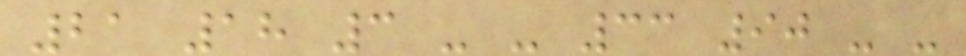21 18 3 - - 33 90 - -
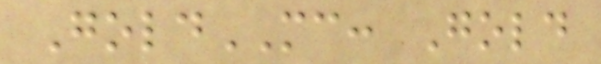GoldMC: Gold
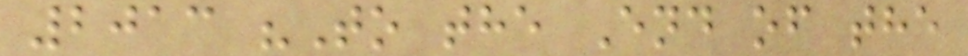2013 "To the End of the
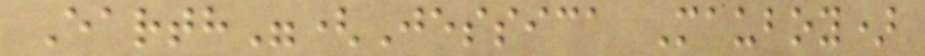Earth"(Jessica Mauboy)
